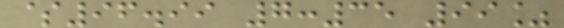$96.99 7:35 99%
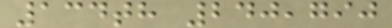134th 240,790
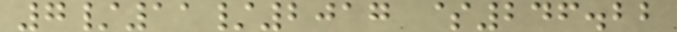7/11/2017 $246.22
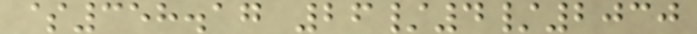$358.17 26/4/2030
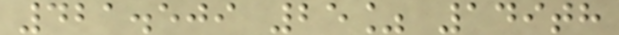421.509 25% 149th
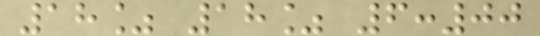18% 18% 6:00
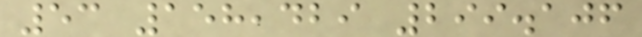53 158,429 299.106
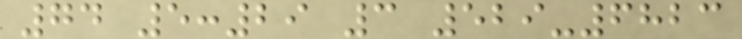74 5:29 3 529-6823
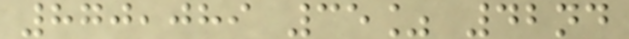870,089 35% 42nd
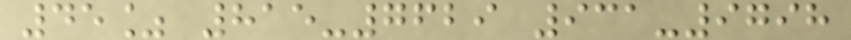45% 815-7629 931-9798
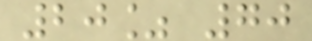20% 70
